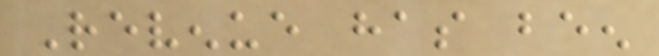Revenue has been
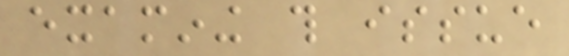examining this issue
